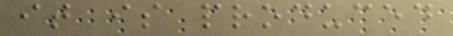it is produced
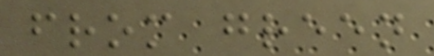from green
